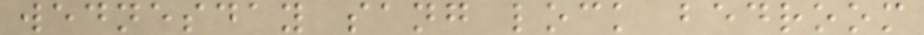wednesday sang lock bedroom
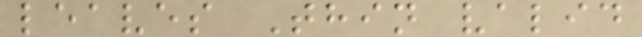leaves Thin valid
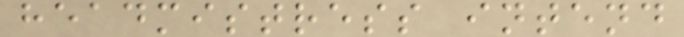headmistress intend
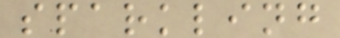sparkling
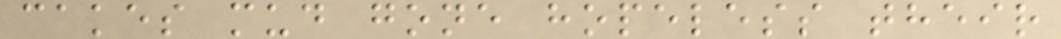cakes mud gone hopeless their
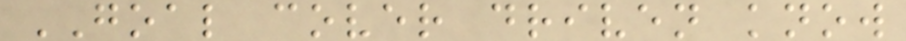GOAL cover driven know
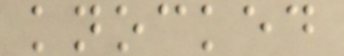knocked
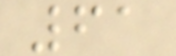61
